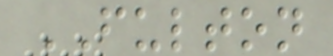FULTON
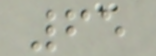65
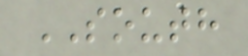SOUTH
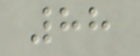88
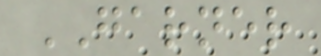GARNER
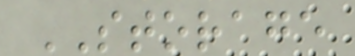STORAGE
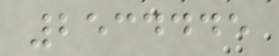2534445
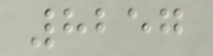8257
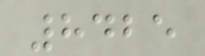8425
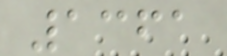1361
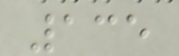135
